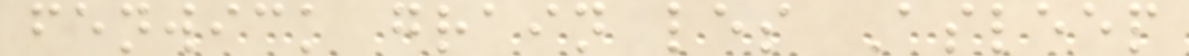fenwick grain les Asleep
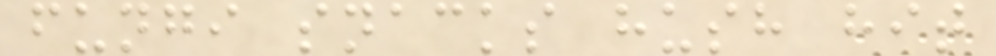fungi snacks hush hit
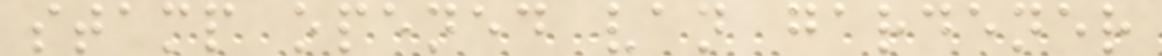stamp opened van gardener
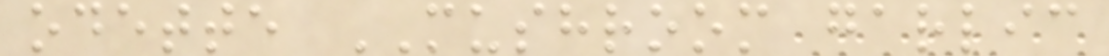odette MUSHROOM garlic
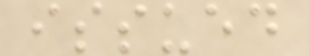issued
